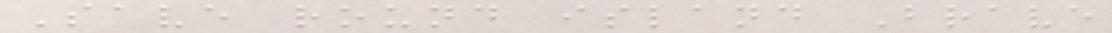Save round island Brave
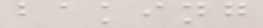baking
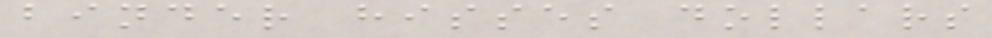binder hisses dollars
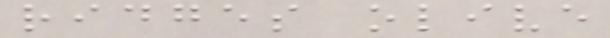ridges olive
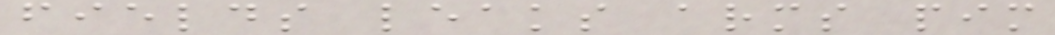fields leaks arms pim
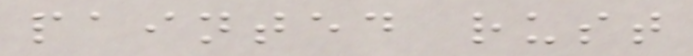painted rust
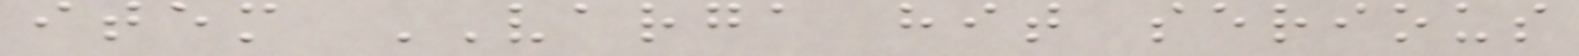item VARGA hit serious
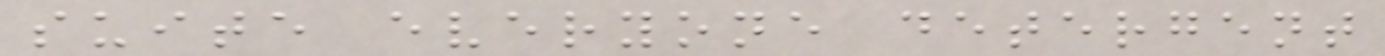suite everyone detergent
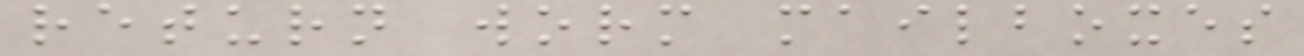return worm mailboxes
